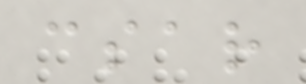csar
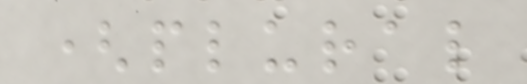(plural
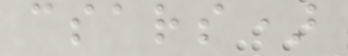csars)
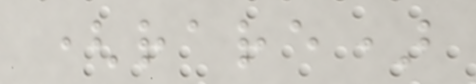(rare)
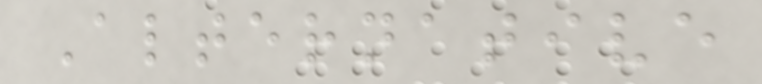Alternative
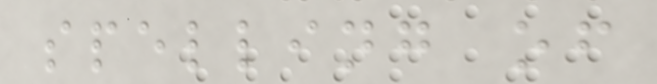spelling of
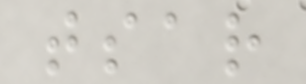tsar
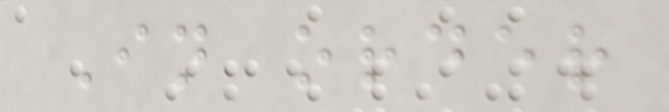In order
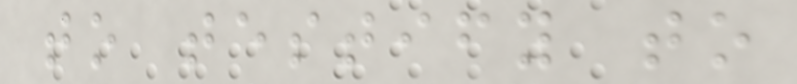to testify to
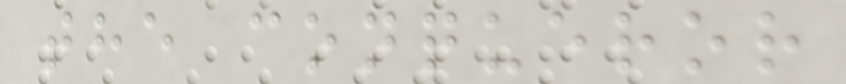the conqueror
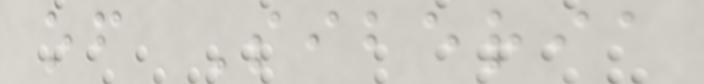of Siberia
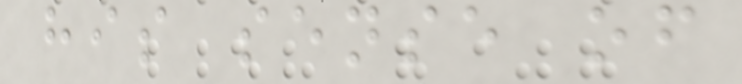his sense of
